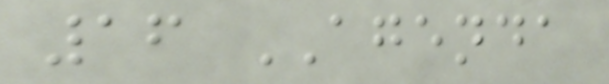16 AGENDA
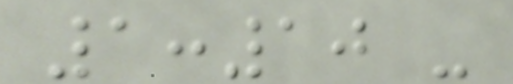1:10 -
